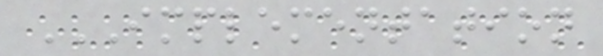IMPLEMENTATION
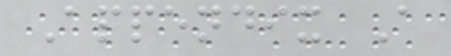Appendix A
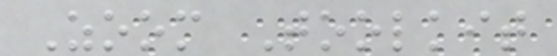Zoom Toolkit
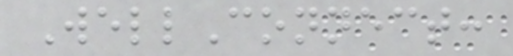WellConnect:
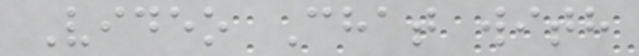Video Chat with
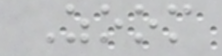Zoom
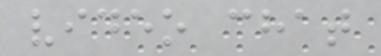video chat
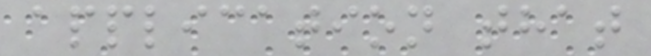application that
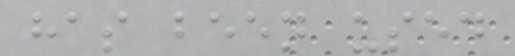has been used
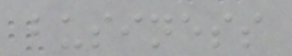business
